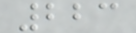223
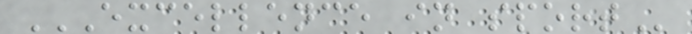EXCELLENCE IN SPORT
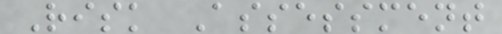Risk Assessment
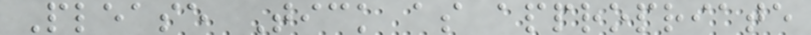Please Tick as appropriate
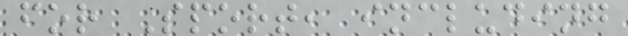for Sport, including
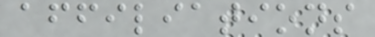affiliations
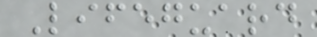Lifeguard
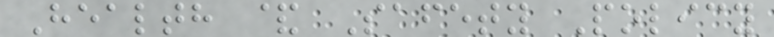Health & Safety Policy
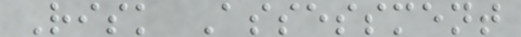Risk Assessment
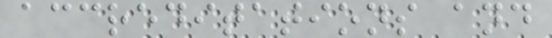accreditations and
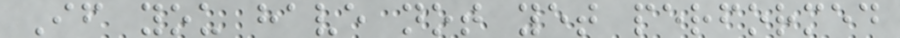If you have not yet performed
